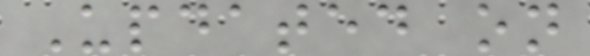Updated on
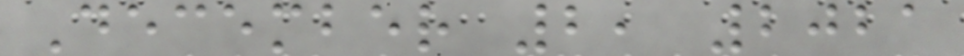December 2, 2021
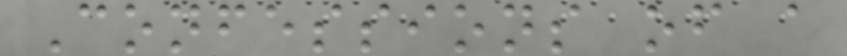Confessions of a
